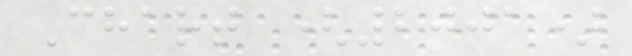Chart (2001)
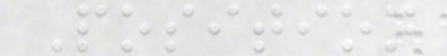Position
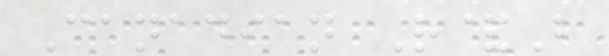Canadian R&B
